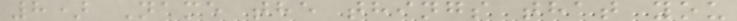8) Name the things that you
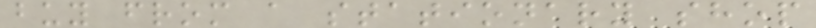buy from a stationary shop
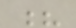?
